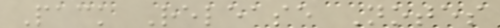Pack Release Notes
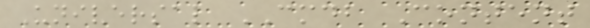Universal CMDB Content
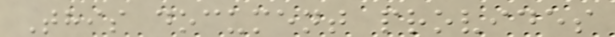This document provides
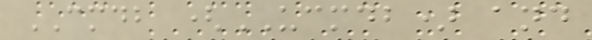CMDB (UCMDB) and
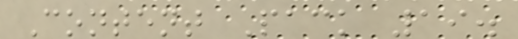Content Pack 19.
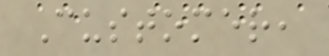Customer,
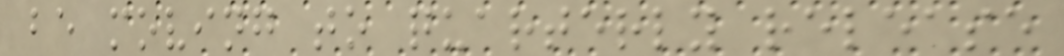be moving to quarterly release
